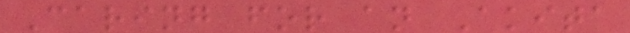Caring for an Akita
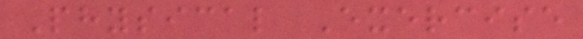Physical Exercise
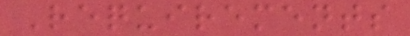Requirements
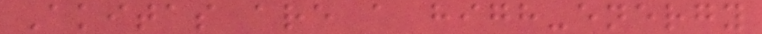Akitas are a high-energy
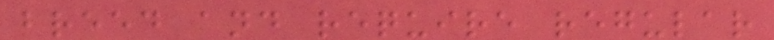breed and require regular
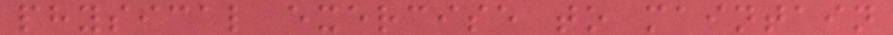physical exercise to maintain
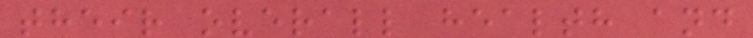their overall health and
